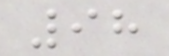98
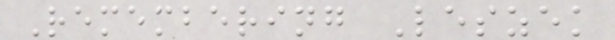Remembering Leszek
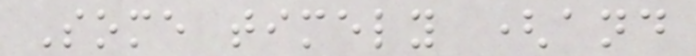Some timely (and
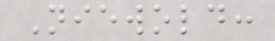Niewold:
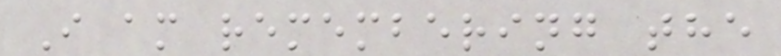I am remembering the
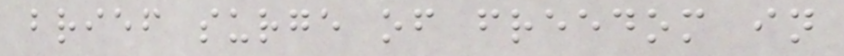brief surge of freedom in
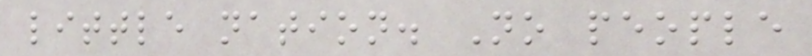little nation. No people
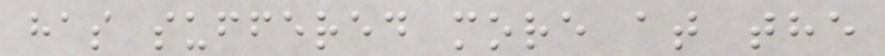has suffered more at the
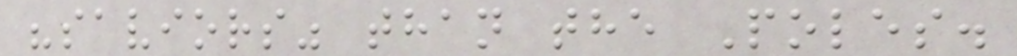"saviors" than the Poles.
